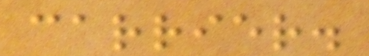carrier.
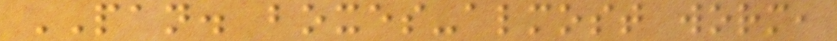PAN. boxes-almost worm,
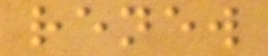renew
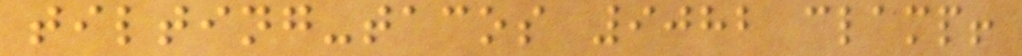tilting-tacos 9082 clamp!
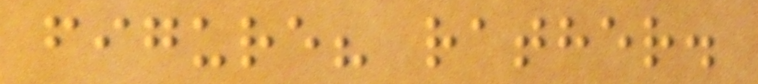figure? rather.
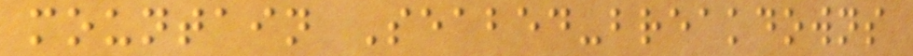mountain Seabed-breakdowns
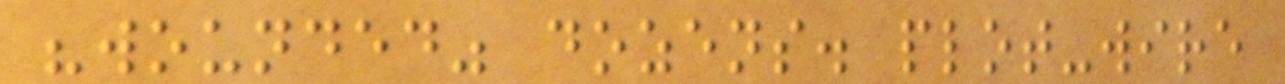"wounded" dozens. plot-wire
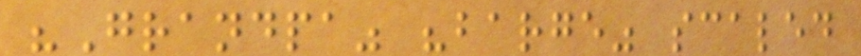"Grandpa" "barge" scaled
